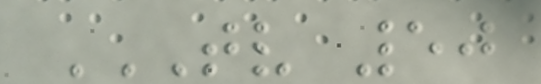TV 50
